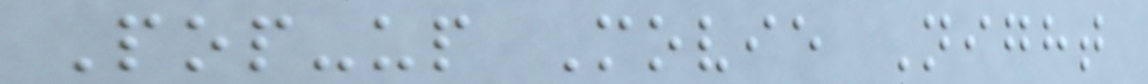Pop-up Movie Night
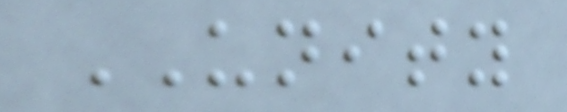UNITY
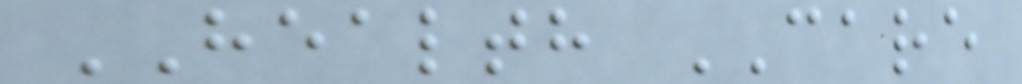HEALTH CARE
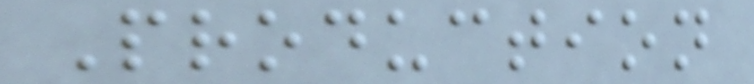Production
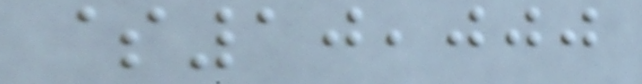$10,000
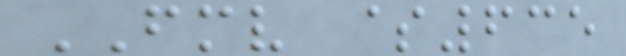FMV $635
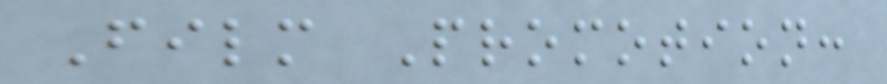Film Promotion:
